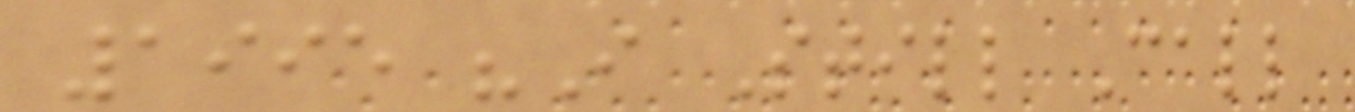1995 "I Still Call
